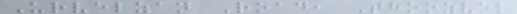Urvelzan Road, Thoozvel
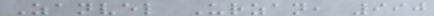Zanvel Urzan, 990
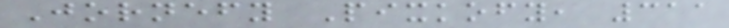Jornefy Pixkofy, 311
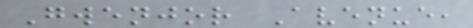Gwenjor Avenue,
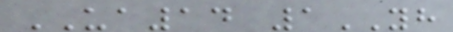UA14 1YH
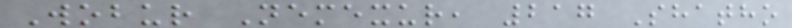Wobur Nemexur, 217 Shatho
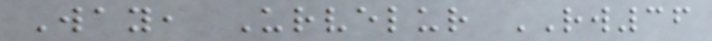Way, Urvelur RW36
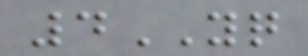4YQ
